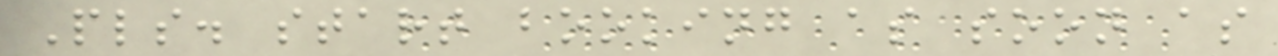Pls. start booking as soon as
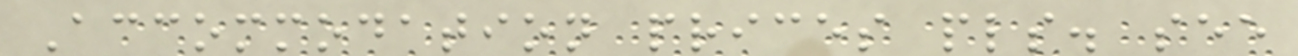Accommodation prices pls. see
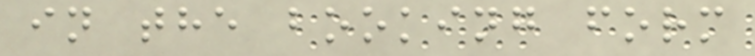in the booking form
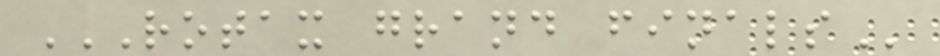ROTAX GRAND FINALS
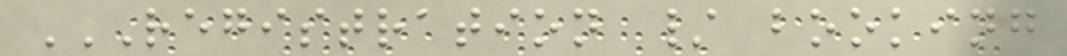REGISTRATION / BOOKING
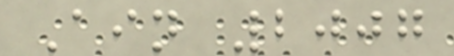Ain 2007
